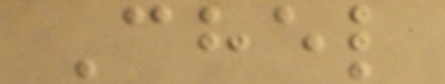Chel
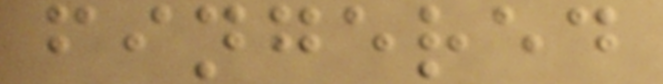fingered
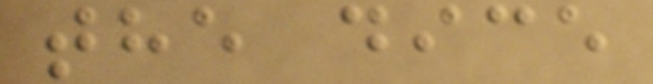the dice
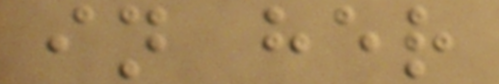in her
